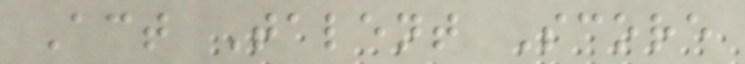Act Talent Score
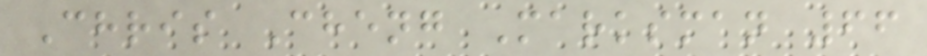Chris Cheng Marksman 66
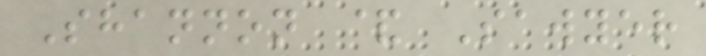Shannon & Sawyer
